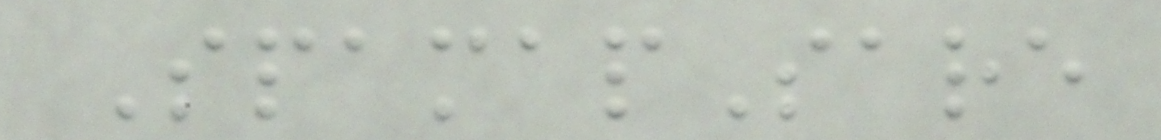SpamapSare
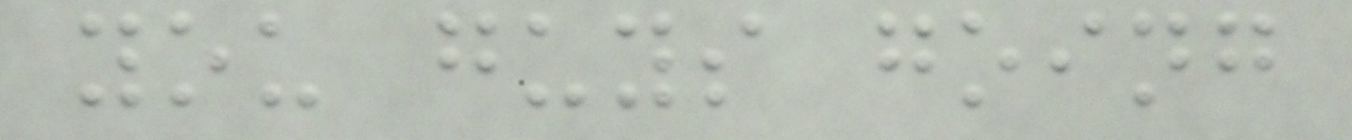you guys going
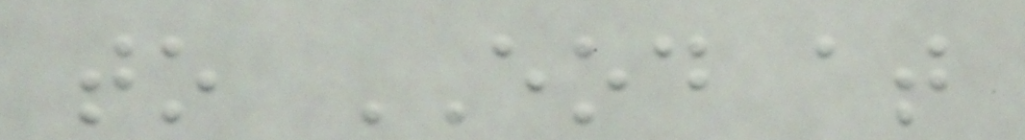to EOD at
